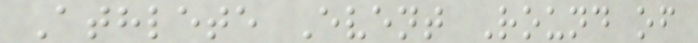Athlete Event Round of
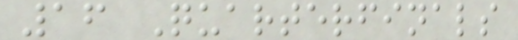16 Quarterfinals
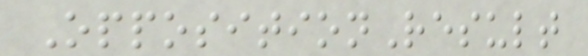OppositionResult
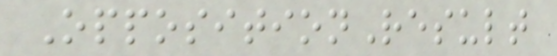OppositionResult
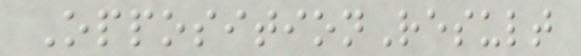OppositionResult
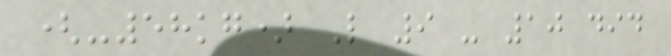(-58kg) L 9 - 10 did
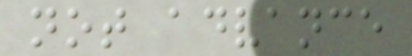not advance
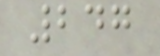247
